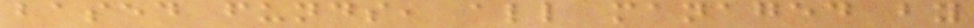based funds, all managed by
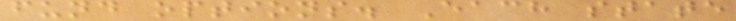fund options. Each state
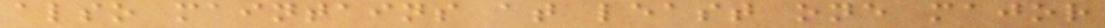also maintains at least one major
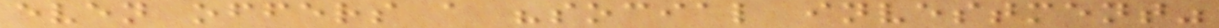even offers a "social investment"
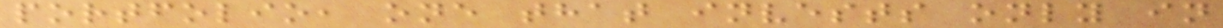portfolio, one that invests only in
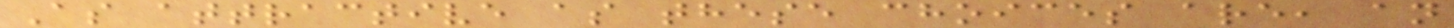As attractive as these choices are, an
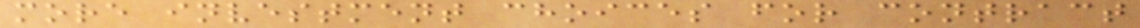more investment choices for contract
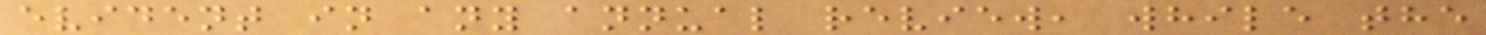evident in any annual review, while the
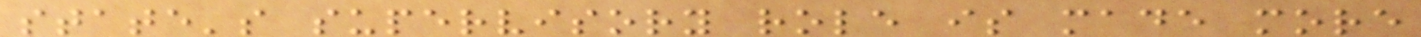state's supervisory role is made more
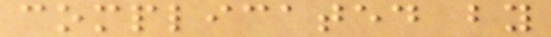complicated by
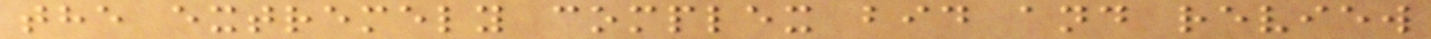the extremely complex bid and review
